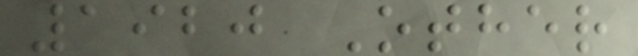1920 Other
